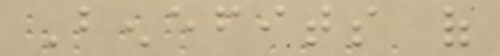Benefits of
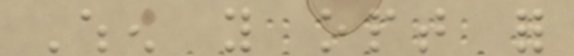When you opt for
